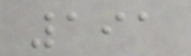191
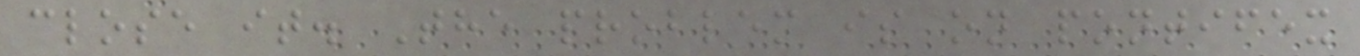close it. The problem is on pontifex
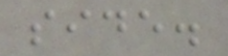side.
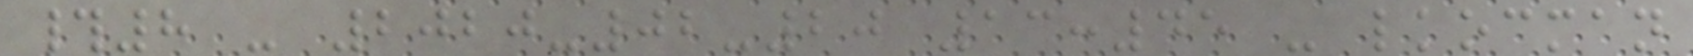#8 - 2020-02-20 13:45 - lkocman
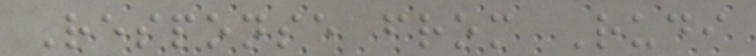Response from Rudi
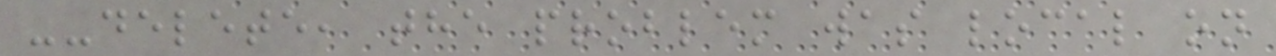--delete, the problem was local on
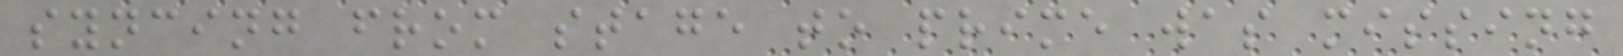syncing from stage to prime was missing
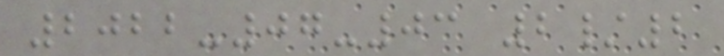2022-07-03 2/2
